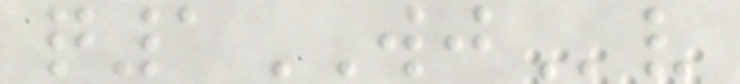q1WJv
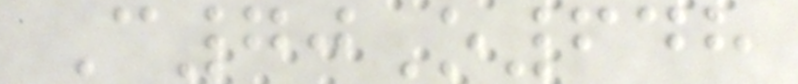C70O648
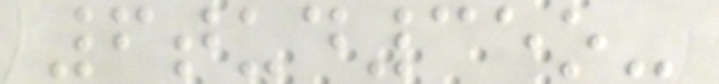6tud35o-
